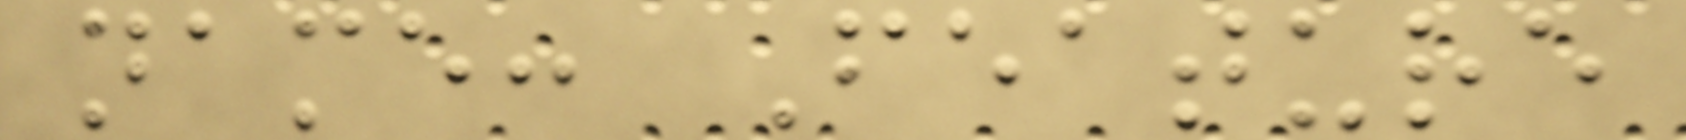name: Feature
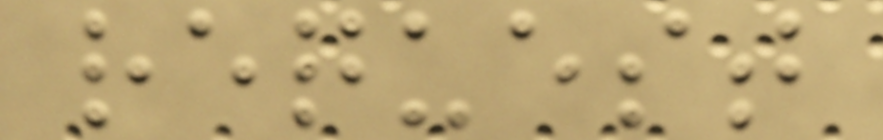request
